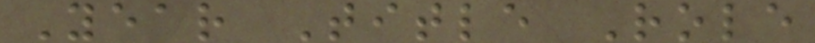Year Title Role
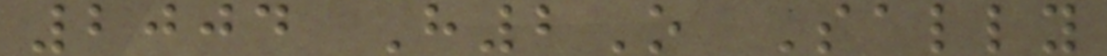2004 H2O Sally
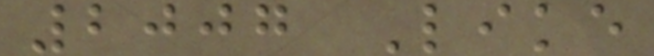2007 Like
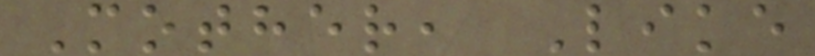Mother, Like
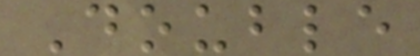Double
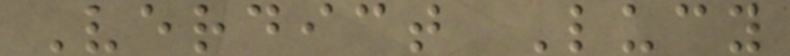Verdict Lucy
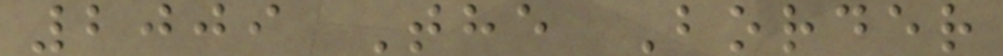2009 The Border
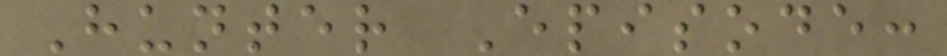Hunter Episode:
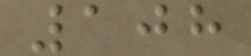108
